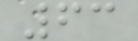63
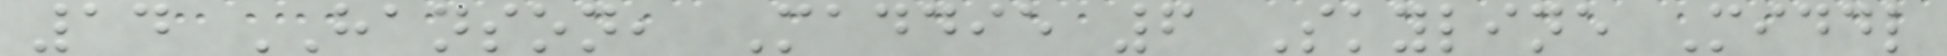14 HANSON, Maddie 6 Skyline Middl
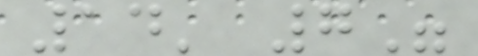14' 7"
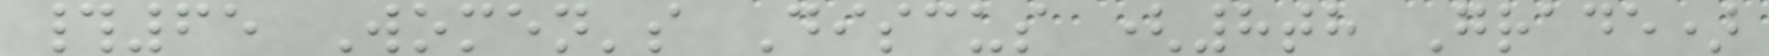#65 Women's Discus (8th Grade)
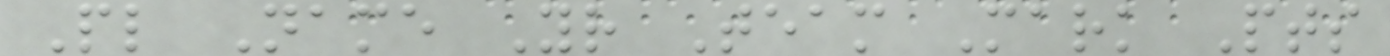Pl Name Yr Team Mark Pts
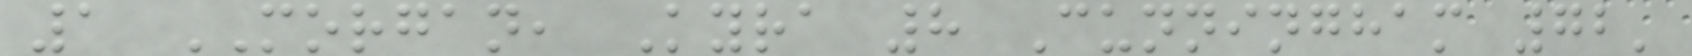1 MORGAN, Kyra 8 Cunningham 72'
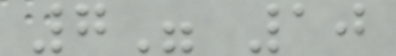7" 10
